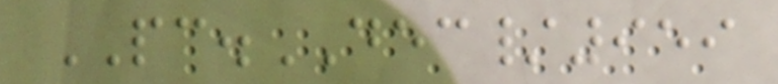PC.DEC/959
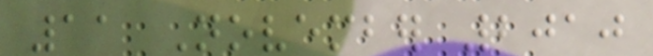11 November 2010
